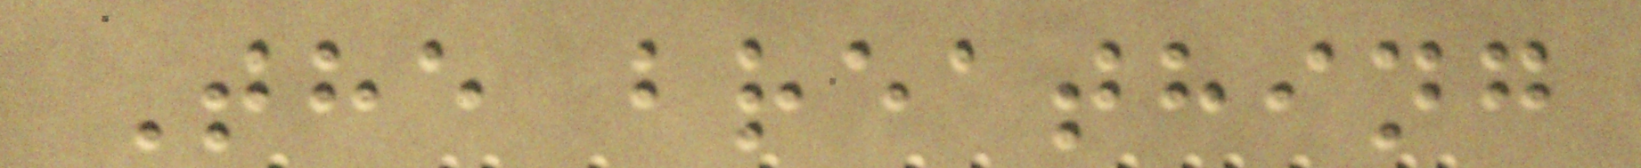The breathing
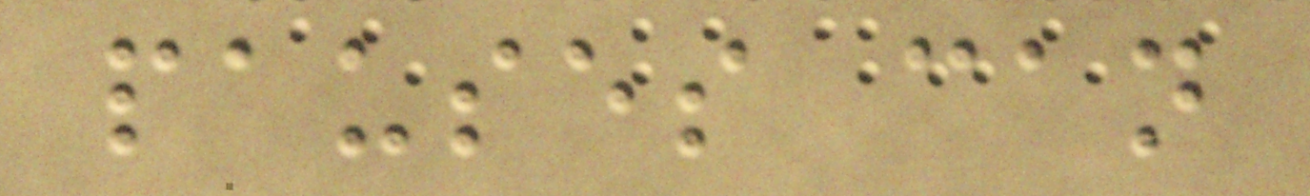pauses can
